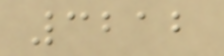3212
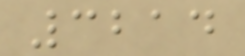3214
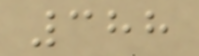388
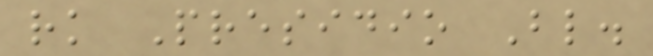rk Presidio Bl.
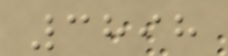3898
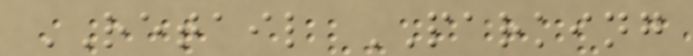RETAIL PARKING
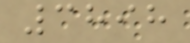3898
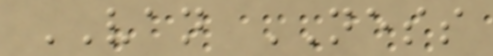VAN NESS
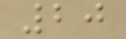20
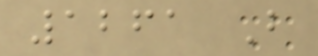1261 B
